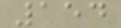154
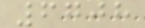6708
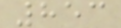853
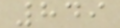849
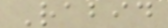Rabid
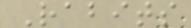Rabits
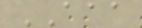AAA
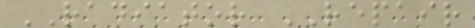RADIATOR REPAIR
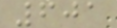601
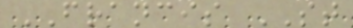FRANCIS ST
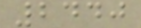2440
